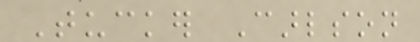Tucker Carlson
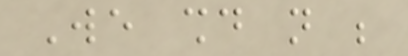We should not be
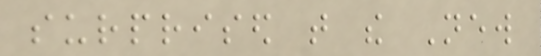surprised that the New
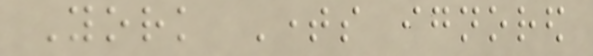York Times ignored
